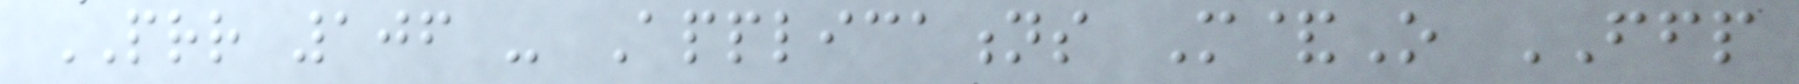PRR 106 - Applications M&O FFP
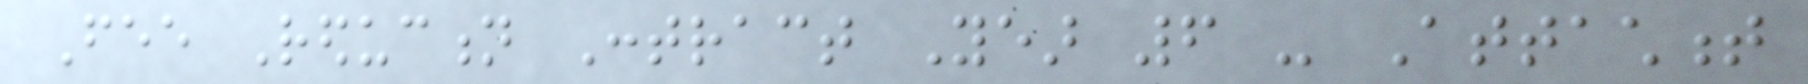Fee Reduction Contract Year 6 - Attachment
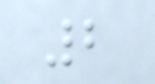2
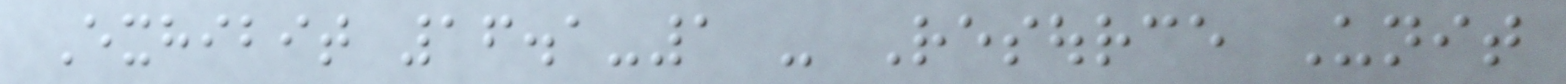Exhibit 16.1-1 - Resource Unit
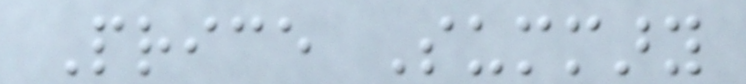Price Summary
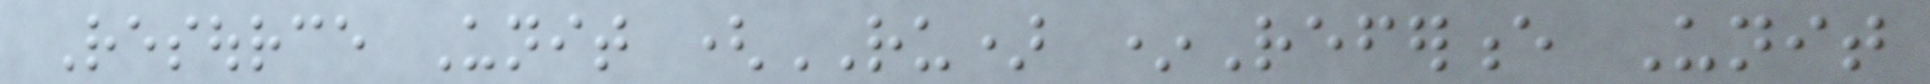Resource Unit (RU) *Reference Unit
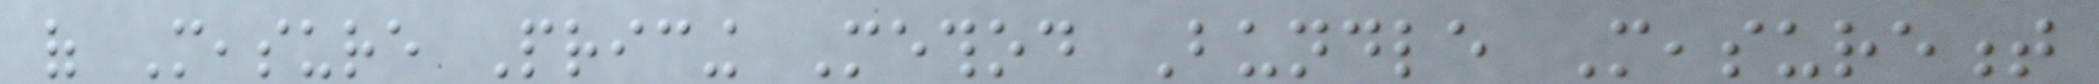of Measure Pricing Method Bundle Measurement
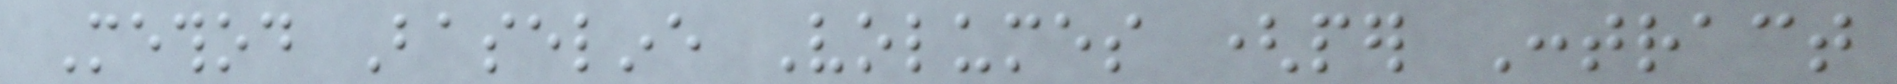Method Baseline Volumes (per Contract
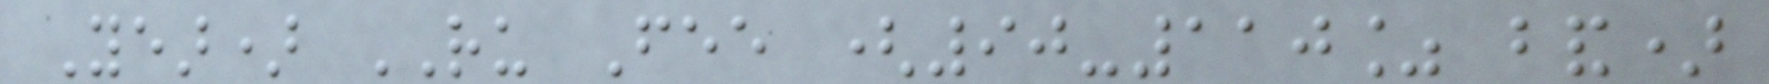Year) RU Fee (90-110% band)
